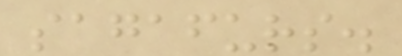sagafurs.
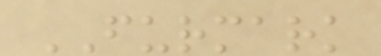FURMARK
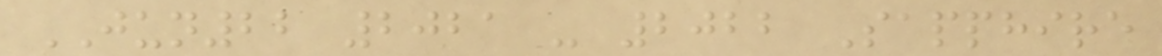JUN22 2021 - 2022 Sapphire
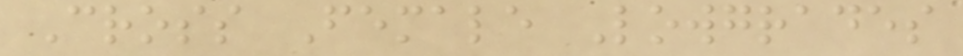Cross Female Lowgrades
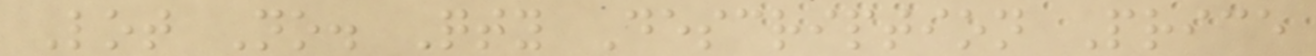Lot No. Qty Description Price
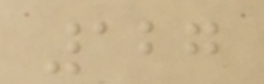127
